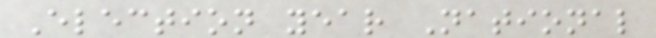Election year National
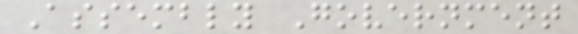Assembly Government
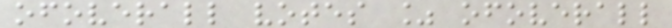ofoverall votes % ofoverall
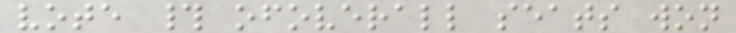vote # ofoverall seats won
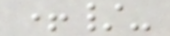+/-
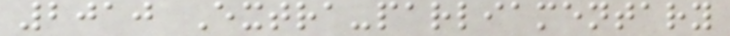2010 Extra-parliamentary
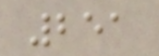251
